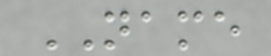NAME
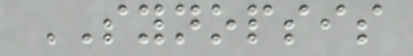SYNOPSIS
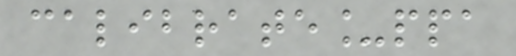calibrate_ppa
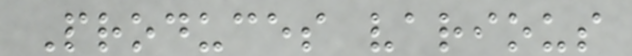Produces various
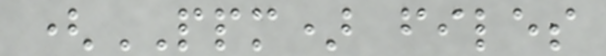(PPM) files
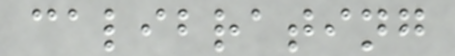calibrating
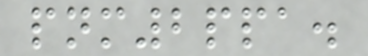pnm2ppa.
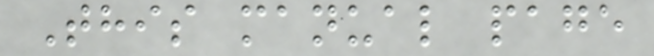This manual page
